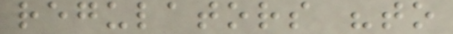regulators "to
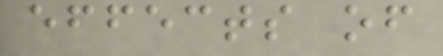effects of
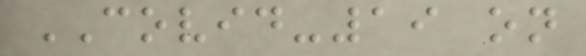COVID-19 on
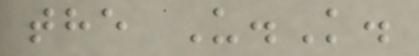the U.K.
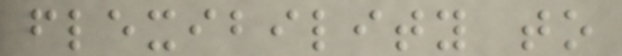flexibility to
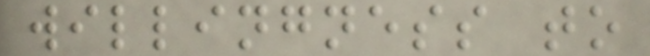willingness to
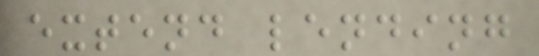extend lending
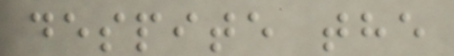despite the
